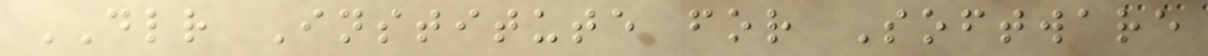DLR Institute for Software
